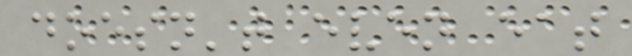doesn't even eat
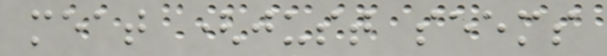meat (just seems
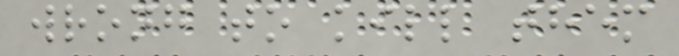wrong to kill them
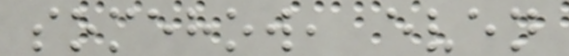somehow, even
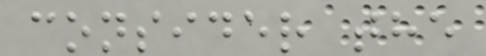consider the
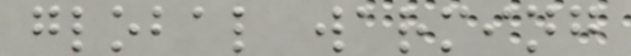global warming
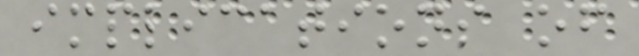implications of
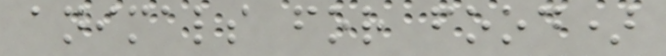animals for food)
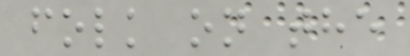folk on the
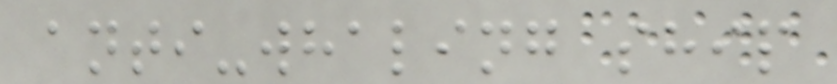anti-whaling ship
